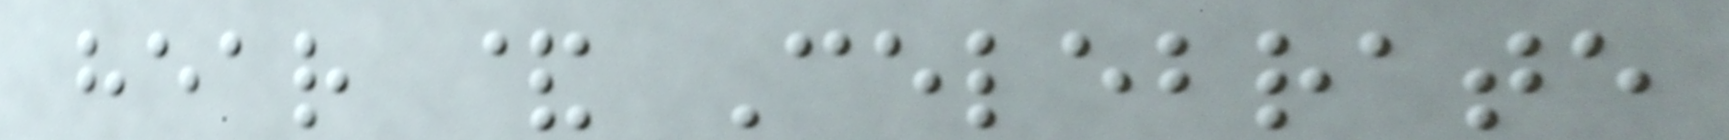hear & Celebrate
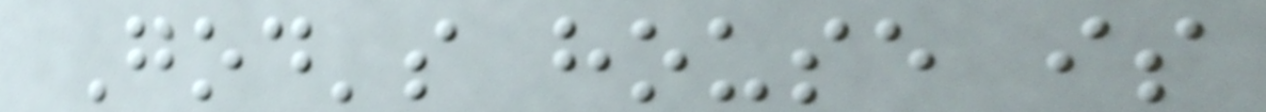God's house is
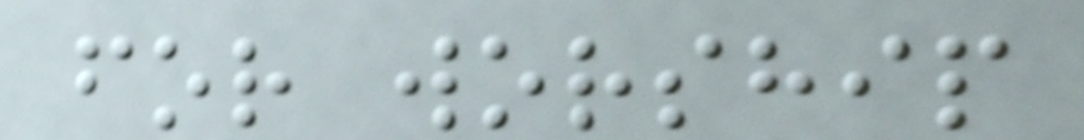for worship
